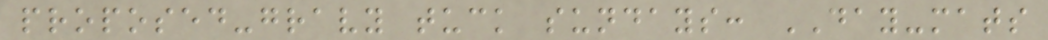proposed-gravy tuck sundays: DAY-mats
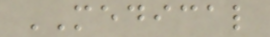MEDICAL
